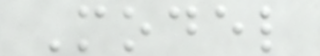Model
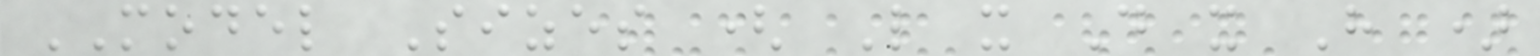MODEL Sizes ( L x D x H )
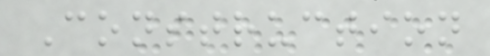Construction
